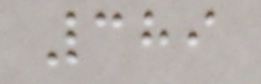389
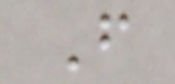F
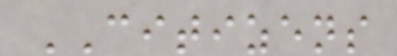CITIZENS
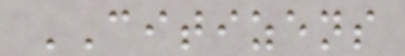CITIZENS
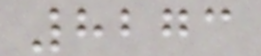8273
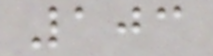103
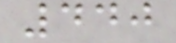440
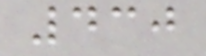430
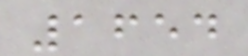1654
